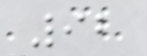92
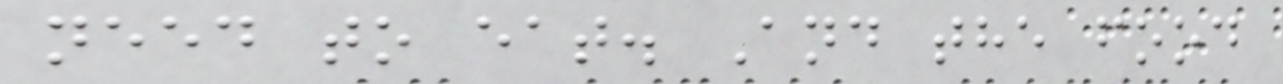need to eat. And the food
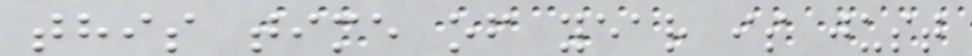this time of year is just
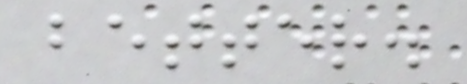better.
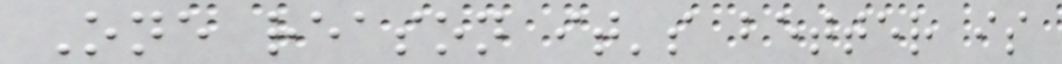One reason it's better is
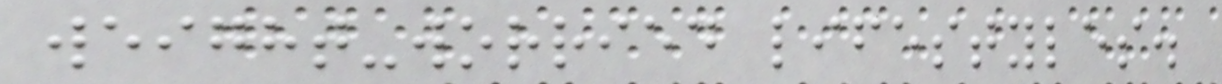weight-worried lifestyles.
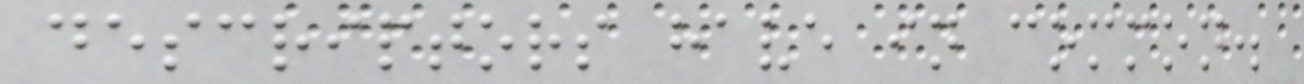descriptors have in common.
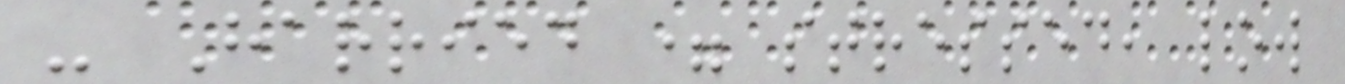- Harried = stressed, low
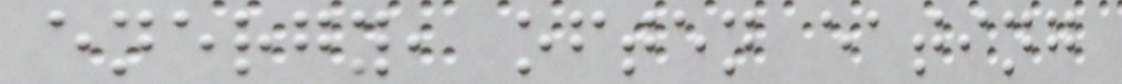energy, often eating
